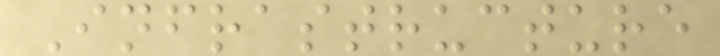Infrastructure
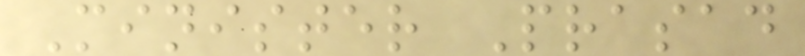Minister Prasad
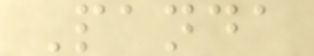Panda
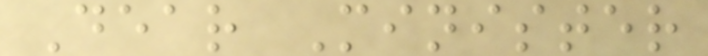Dear Minister
